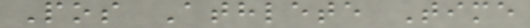Pos Athlete Time
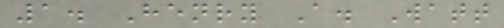1. Henry A. Watt
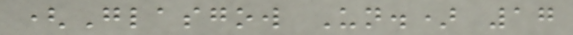(Glasgow Un.) 17
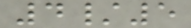4/5
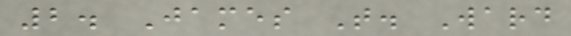2. James T. Ward
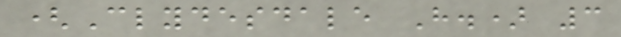(Clydesdale H.) 3
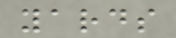yards
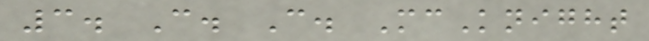3. C. C. McKnight
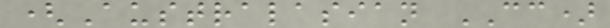(Australasian CC)
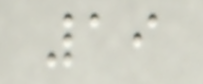19
